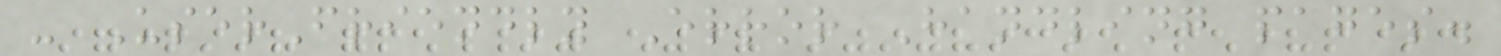- UserFriendly Error Handling pages.
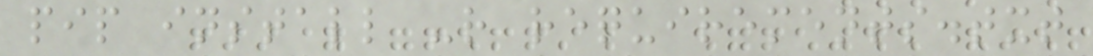pip install -r requirements.txt
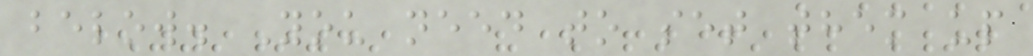below. You need to set them up
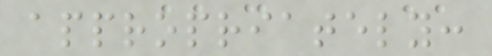appropriately:
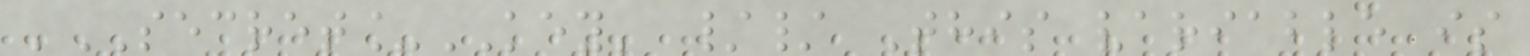'SECRET_KEY' // This variable is
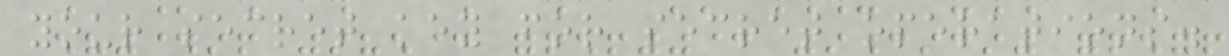your secret key for secret operations.
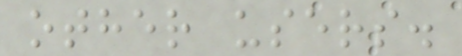other users.
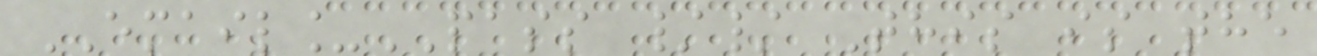EMAIL_PASS // This is the
